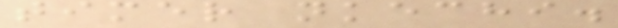timer nkechi.
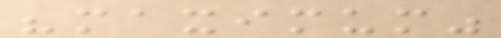"maximum"
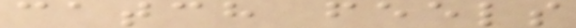catch feels
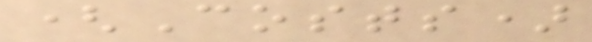(Costs)
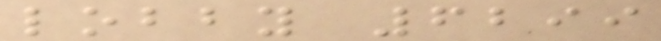lobby 6299
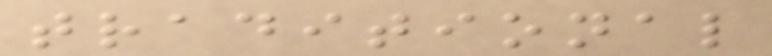traditional
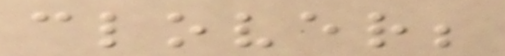clover;
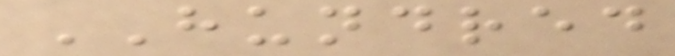HUNDRED
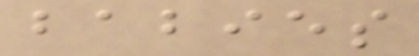babies
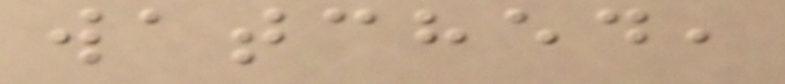watched,
